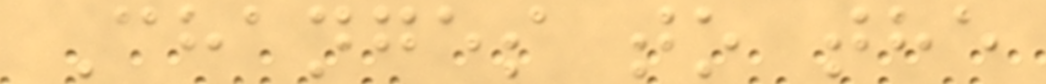Changes to the
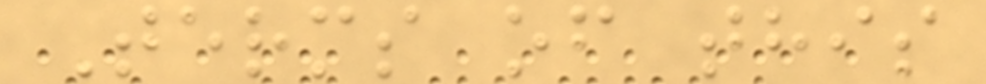Terms of this
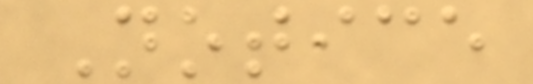Notice
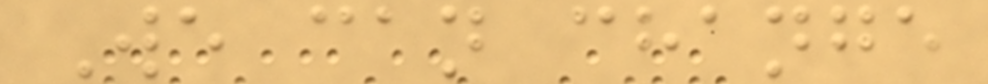We can change
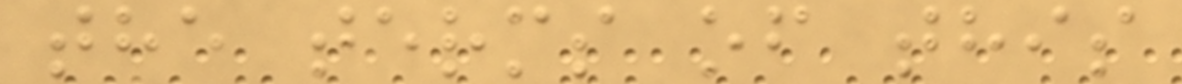the terms of this
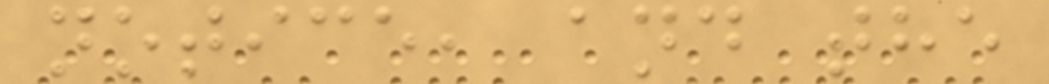notice, and the
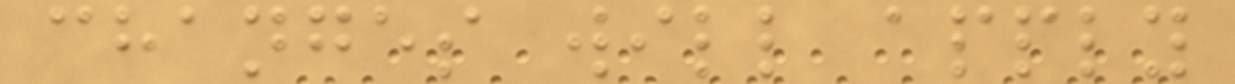changes will apply
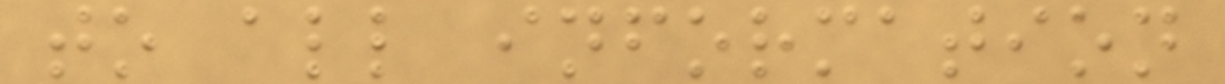to all information
